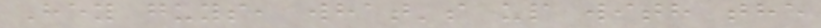Hey guys, what's up with the
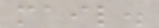mail.
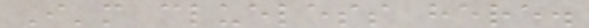I'm clueless here.
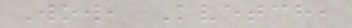Wow, Kvetch,
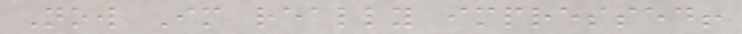Now Im really impressed!
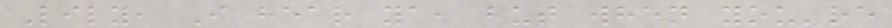Lily, I hear ya, but when you're
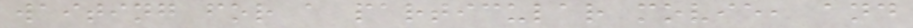waiting for a particular movie, and
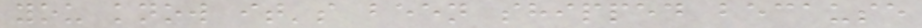you know it's been shipped because
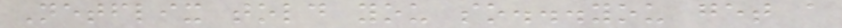Netflix told you so...you get a
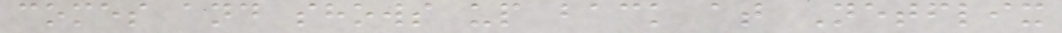comes and shows up back at Netflix
